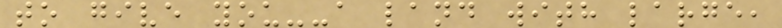to give you--a land with large,
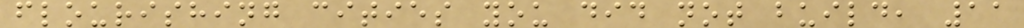flourishing cities you did not build, 11
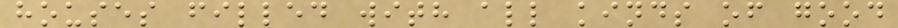houses filled with all kinds of good
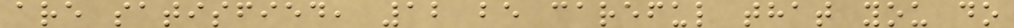are satisfied, 12 be careful that you do
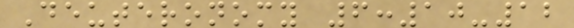Deuteronomy 6:10-12
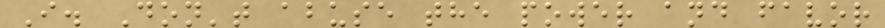I. Don't abuse the power and favor
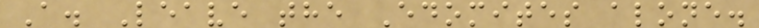A. Leave the Edomites alone.
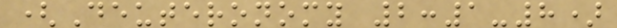(Deuteronomy 2:1-8)
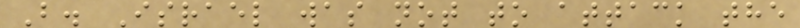B. Israel was not to attack the
